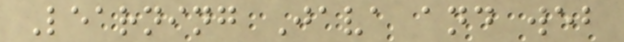Learning Java and web
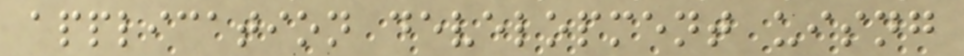application development uisng
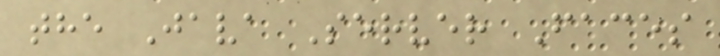the Java Server Faces
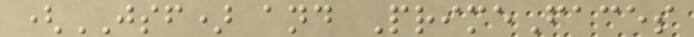(JSF) and PrimeFaces
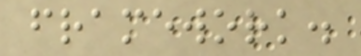framework.
